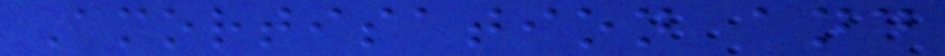Amortisation and
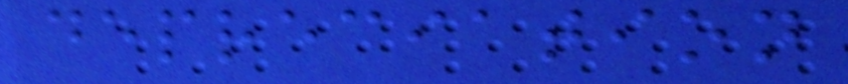depreciation
